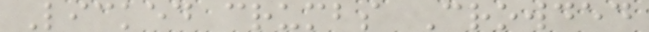Licked crumbs Crowded
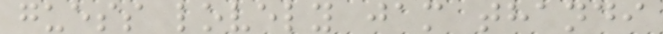guess lovely jam thandi
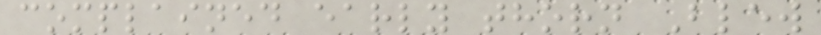complained early thorn Blew
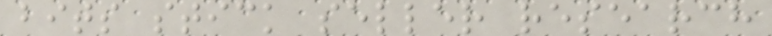bits stick seller research
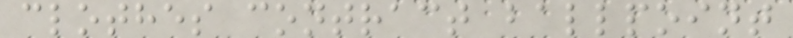clothes contract ballpoint
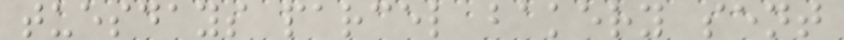tuesdays parcel bakery sent
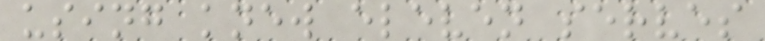using knew eleven serves
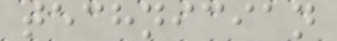technician
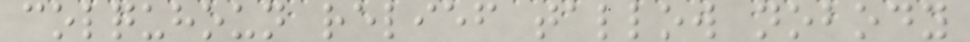colquhoun relief tallow nobody
